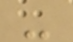-
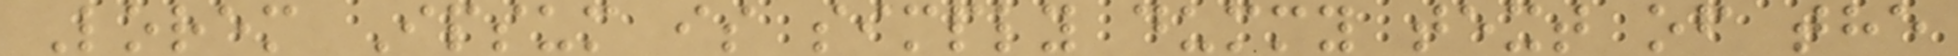Lorem Ipsum is simply dummy text of the
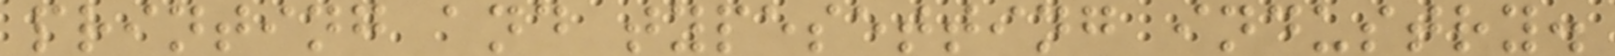printing and typesetting industry.
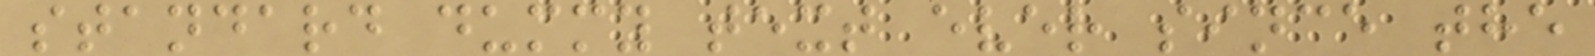standard dummy text ever since the
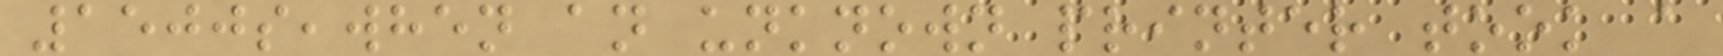1500s,when an unknown printer took a
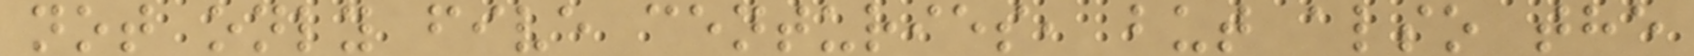not only five centuries, but also the
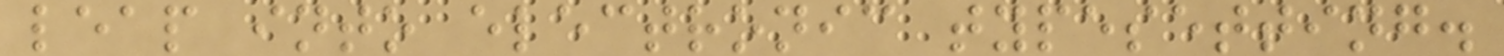leap into electronic typesetting.
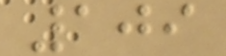109
